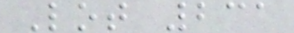Lot 231
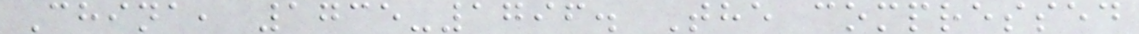China, 1735-1796. The compressed
